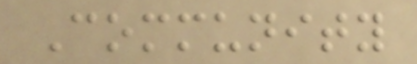Community
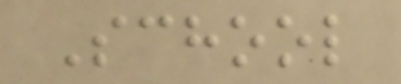School
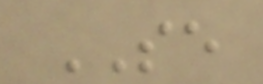SE
